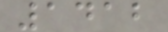1412
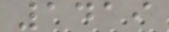1419
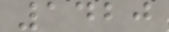1420
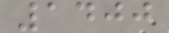1400
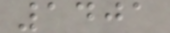1401
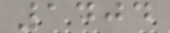1404
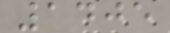1405
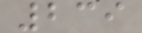239
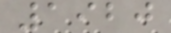1920
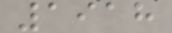1918
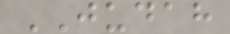JUDAH
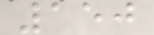150
